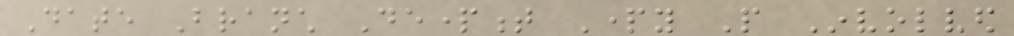Date Branch Department Party People Involved
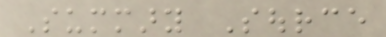Summary Source
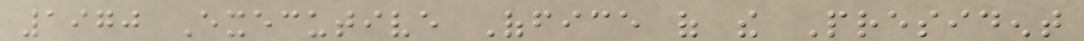1970 Executive Office of the President
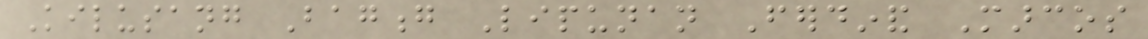Kilusang Bagong Lipunan Ferdinand Marcos
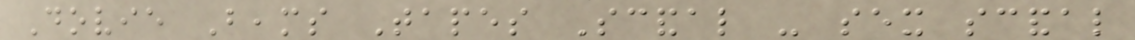Dovie Beams Tapes Scandal - sex scandal
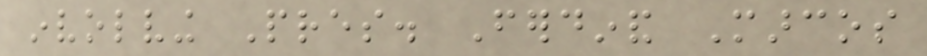involving Pres. Ferdinand Marcos
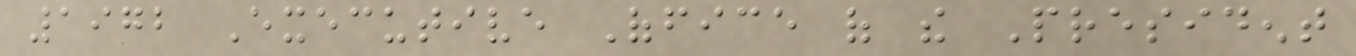1972 Executive Office of the President
